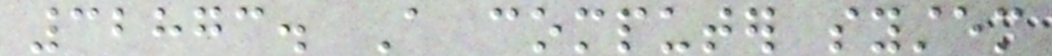32873. A computer system
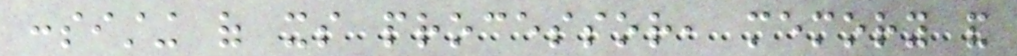consisting of its processor, memory and
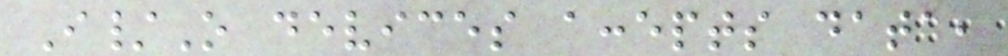I/O devices accepts data,
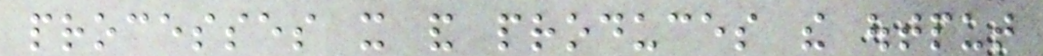processes it and produces the output
